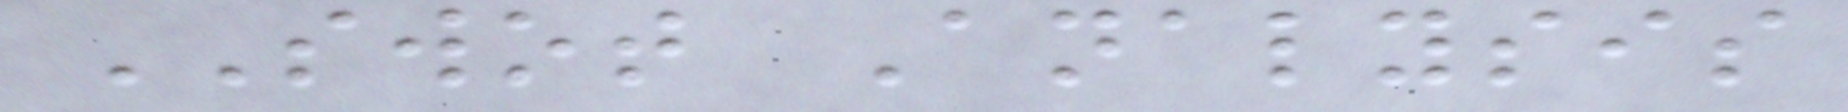SWOT Analysis
